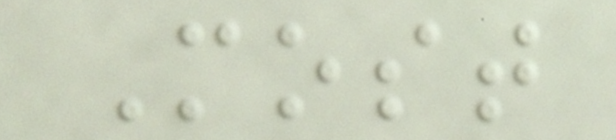Most
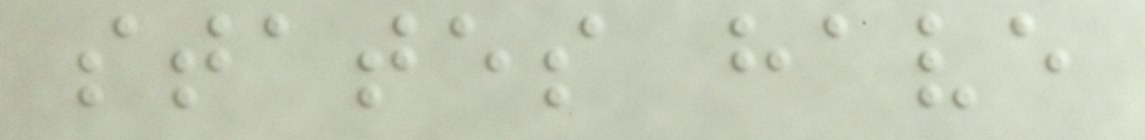states have
